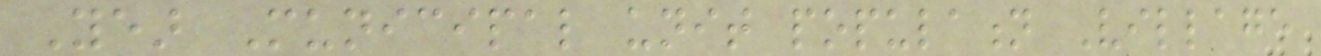Year Municipal unit population Village
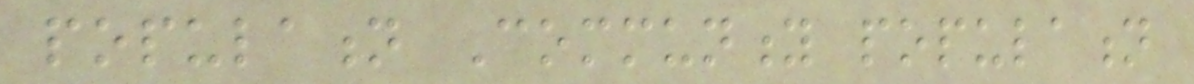population Community population
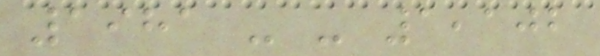1981 - - 1,102
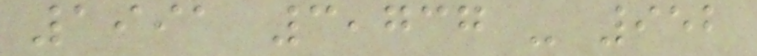1991 3,737 - 952
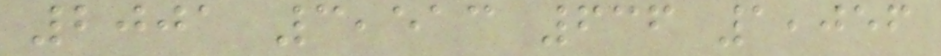2001 3,513 636 1,056
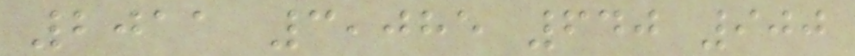2011 3,085 640 900
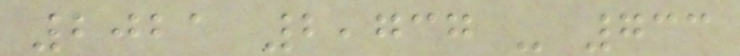2021 2,737 - 733
